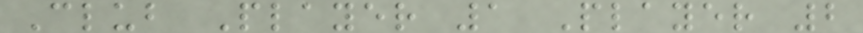Club Player 1 Player 2
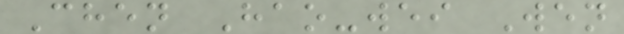Chen Hao-wei Wen
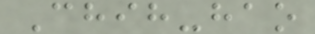Chih-hao
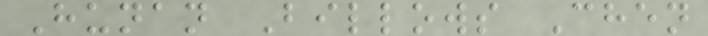Hunan Billows Chen
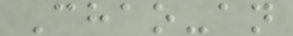Chao-an
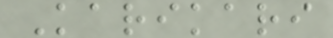Karikari
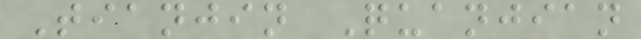Tianjin Quanjian
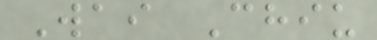Wai Chiu
